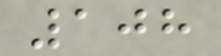108
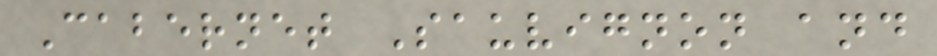Cabernet Sauvignon and
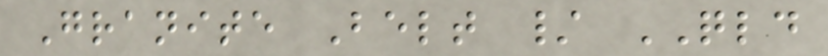Granite Belt / QLD
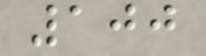100
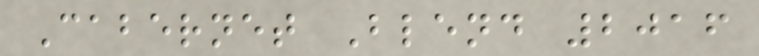Cabernet Blend 2016
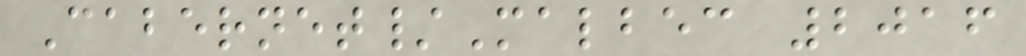Cabernet/Malbec 2016
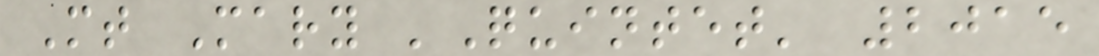Mt Mary 'Quintet' 2015
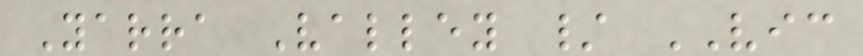Yarra Valley / VIC
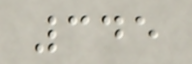345
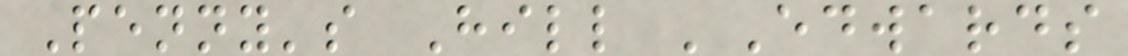Penny's Hill 'Edwards
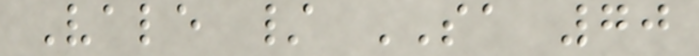Vale / SA 70
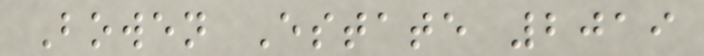Bowen Estate 2019
